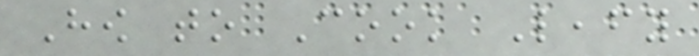How to Cook Leafy
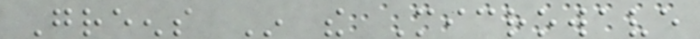Greens In the Microwave
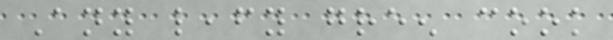Any leafy green cook
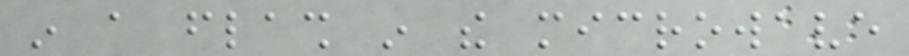in a flash in the microwave
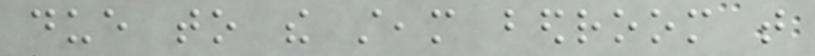due to the steam bedroom that
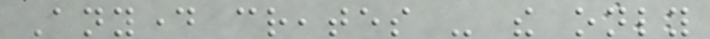Anyday creates - the only
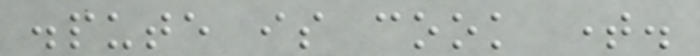dispute is cook time.
